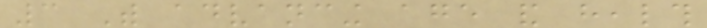3 With advancing age and health
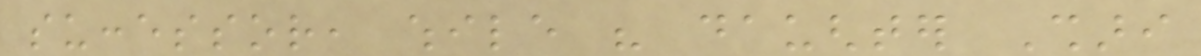successor, while his daughter Shari
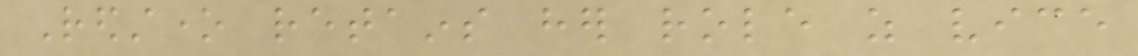Redstone retains her role as vice
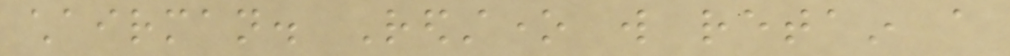chairman. Redstone will retain a
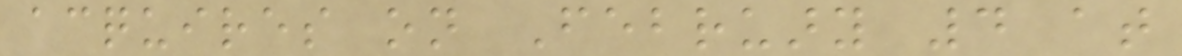acquires on February 4 at
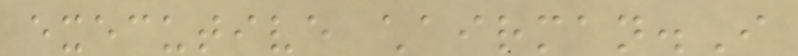executive chairman.I
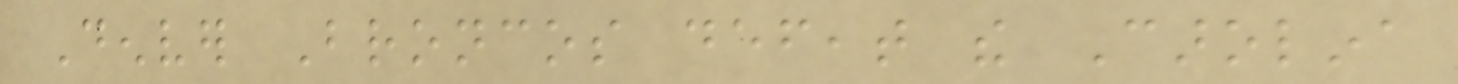Denver Broncos defeat the Carolina
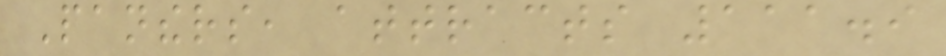Panthers, attracts 111.9
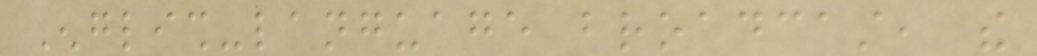English-language broadcast, the
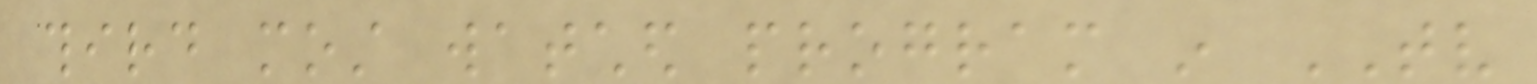third most watched program in TV
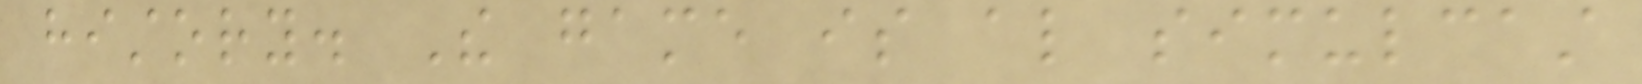history. The game is also simulcast
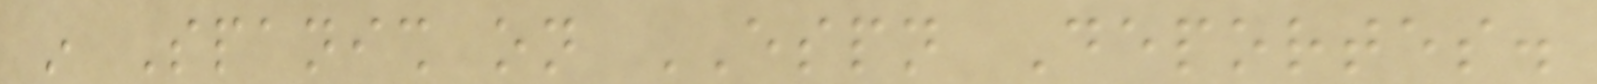in Spanish on ESPN Deportes.
